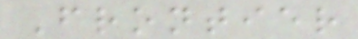Frontier
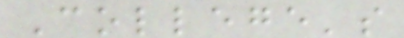College's
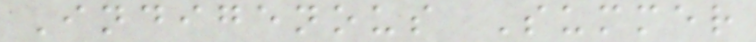Indigenous Summer
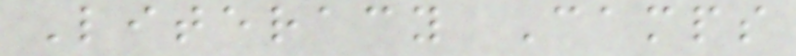Literacy Camps
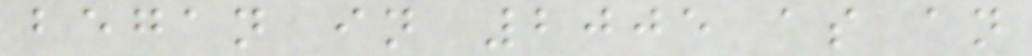began in 2005 as an
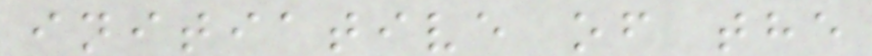initiative of the
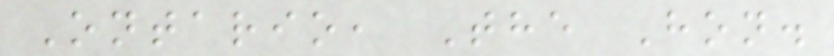Ontario, The Hon.
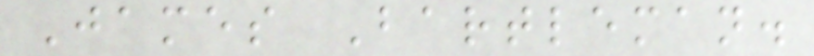James Bartleman.
